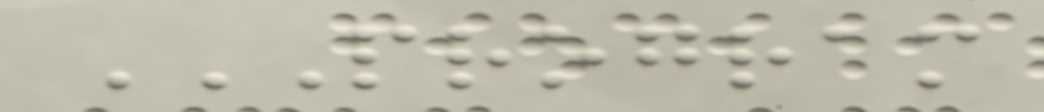PROGRAM
